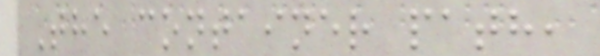The container path,
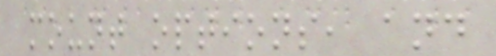mount options, and
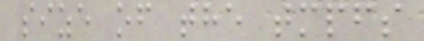size of the tmpfs
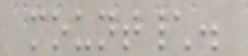mount\.
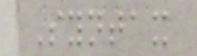Syntax
